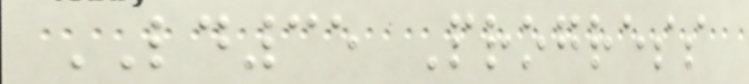LD35 Progress
